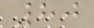80
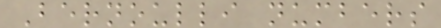Bernoulli numbers
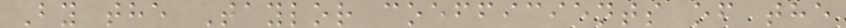By the Taylor coefficients of the
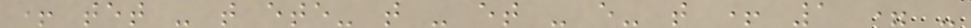+ tet - t ete- t - et - e- t + 1 = -
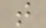t
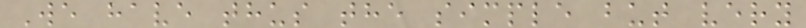We have thus the simple but very
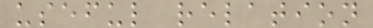useful relation
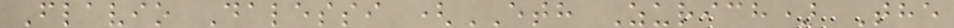Flavio Dalessi (ETH Zurich) The
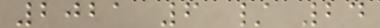2021 6 / 24
